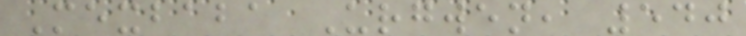Mexbaba Urgwen, 540
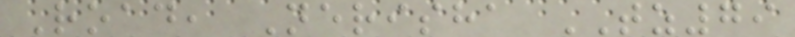Road, Nerisha TZ79
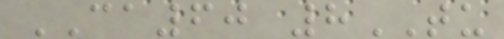CA60 8TU
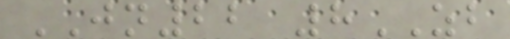JN22 8ZB
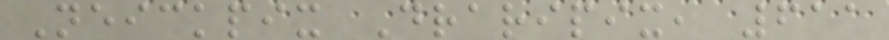Neickpix Draripix, 611
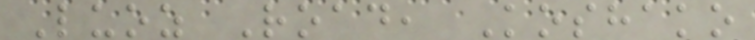Luoz Road, Koshako
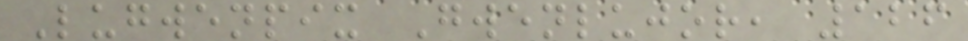Lugwenpix Gwenlujor, 126
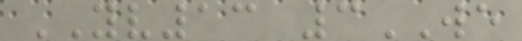YV13 3WE
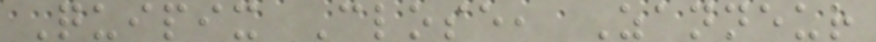Quipix Close, Zanneur
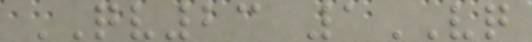QV23 1VQ
